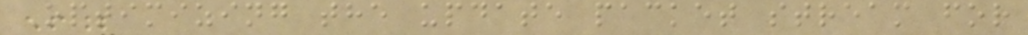Optimizing the update packet stream for
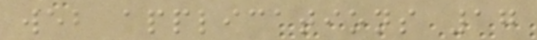web applications 17
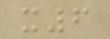x6
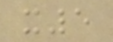x5
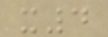x4
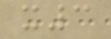x3
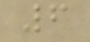6
